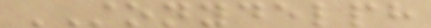STONYDELPH
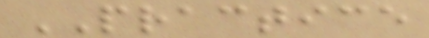PRACTICE
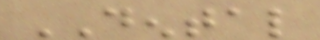DENTAL
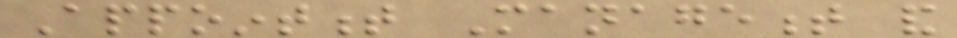Appointment Management and
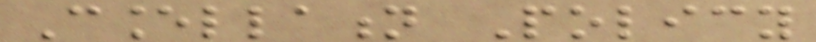Cancellation Policy
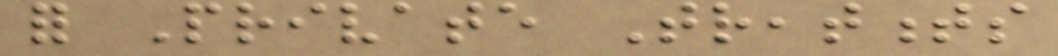for Private Treatments
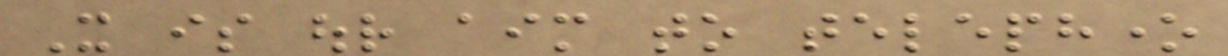It is our aim to telephone
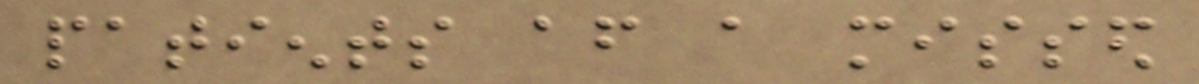patients after a missed
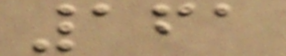161
